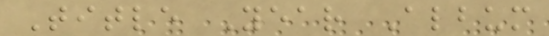Title Year Album
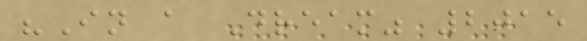"In a Dream" 2015
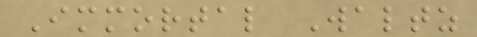Immortal Waltz
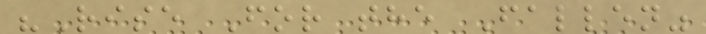"Rise For the Fallen"
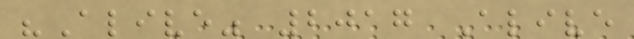"Alive" 2017 Alive
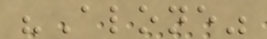"Alone"
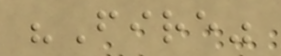"Fire"
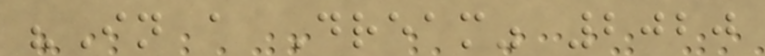"In a Dream" 2020
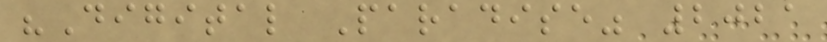"Digital Paradise" 2021
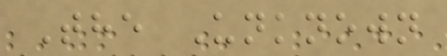The Unknown
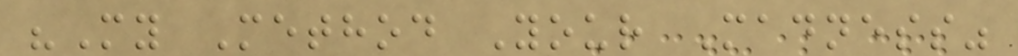"My Method Your Madness"
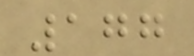177
